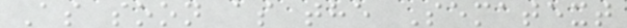As soon as the Sematext
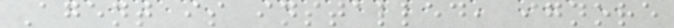Agent is installed, ignore
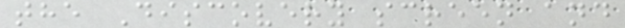the Discovery screen and
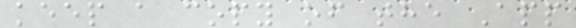keep a copy of the App
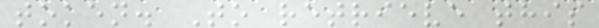token. To retrieve this
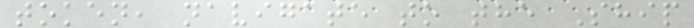token, navigate to the Ship
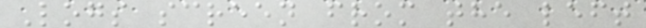Logs screen from the left
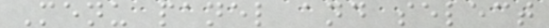Menu panel and select
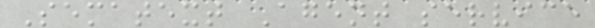Sematext Agent service
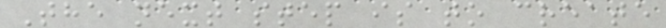The next step is to create
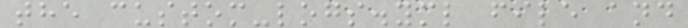the custom-logs.yml file and
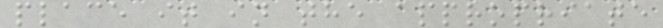place it in the appropriate
